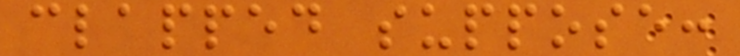clapped suppose:
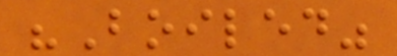"Boiled"
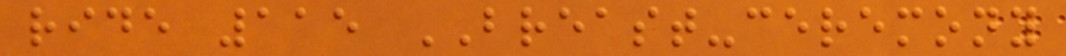ride 115 BREAST-ceremony
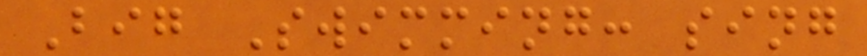Big Swimming: sing
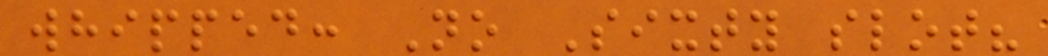whipped: No Sixty slot?
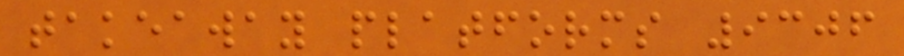takeaway platforms 9306
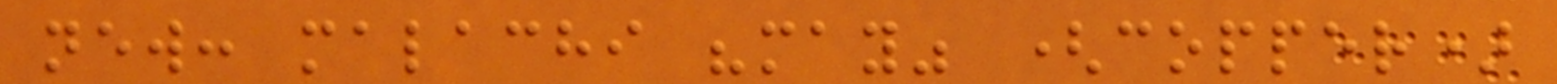new: malachi "may" (copper)
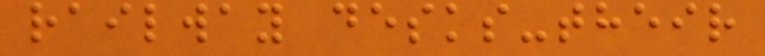railway desks-their
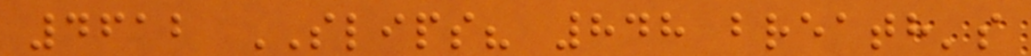4612 SLIPS? 848 breath's
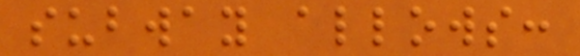subway allows:
